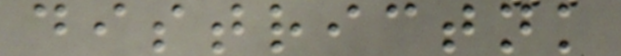districtnk
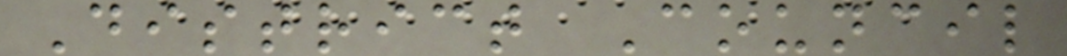District Council
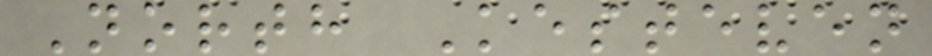North Kesteven
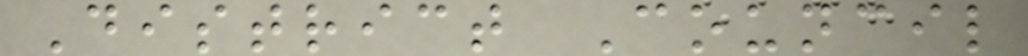District Council
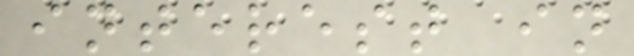interest in
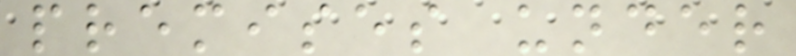premises under
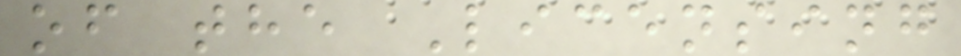of the Licensing
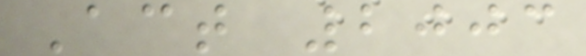Act 2003
